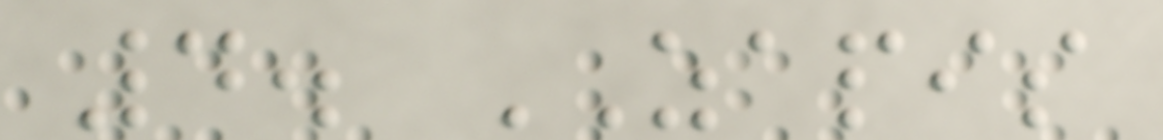4. ZAPIS
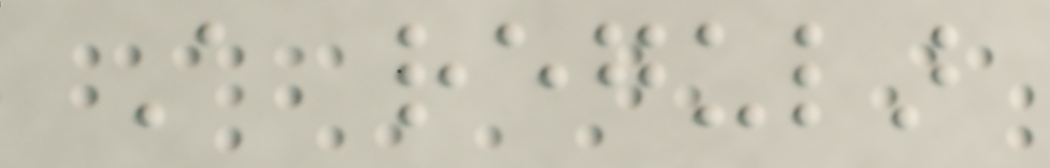A regular
